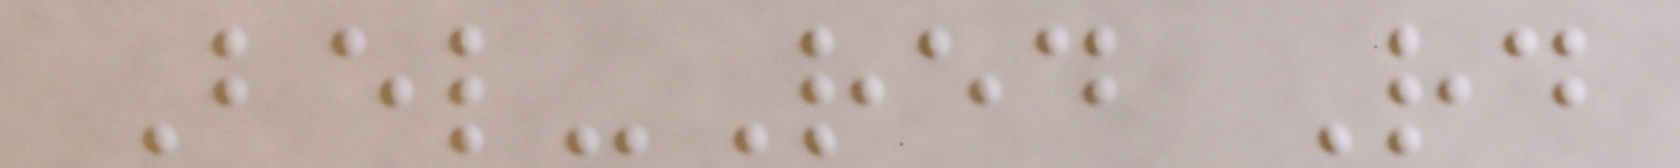Bel-Red Rd
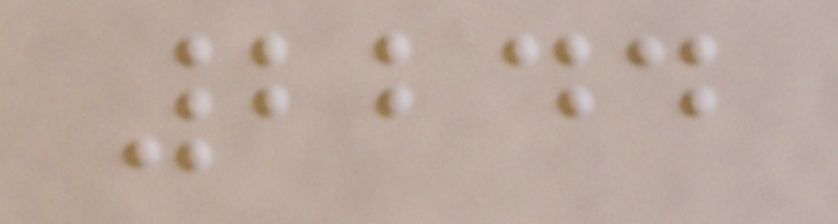2244
